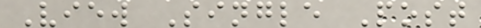View Single Post
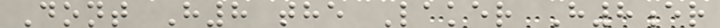Dont H8 the Laker H8er
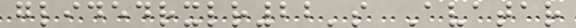glidedrxlr22's Avatar
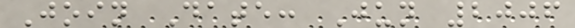Join Date: Jun 2006
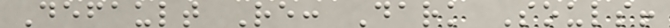Default Re: Dark Souls!
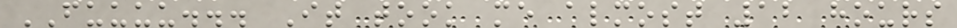FUUUU... It took me almost 12 hours
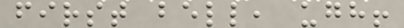first bell, ugh!
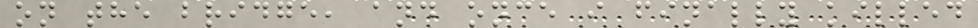on the bridge, and once i finally killed
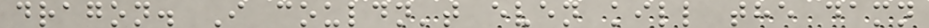dragon. I couldn't even kill the damn
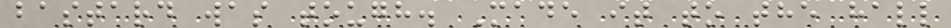bastard was tough. Made it to the hall
